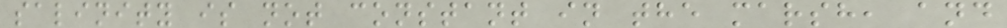salinity is not constant in the marsh, and
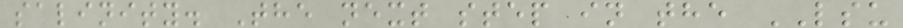salinity. The next step in the LSU
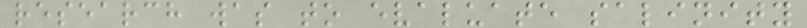research was to evaluate salinity
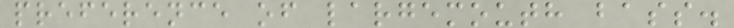preference of largemouth bass.
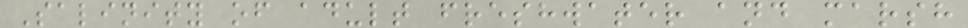Salinity of adult freshwater and marsh
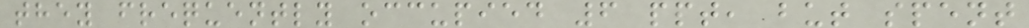they frequently occupied 6 ppt, but spent
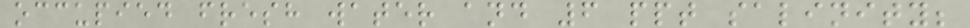occupied fresh water and 6 ppt salinity;
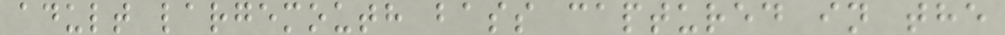adult largemouth bass captured in the
